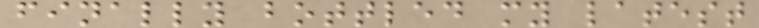finally bottled my latest
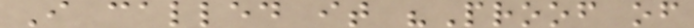I called it "Proof of
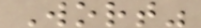Wort"
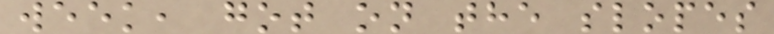week, got on the slopes
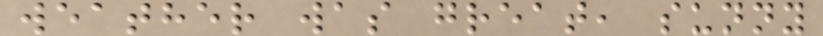weather was great, sunny
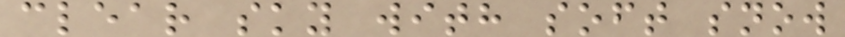clear sky with soft snow
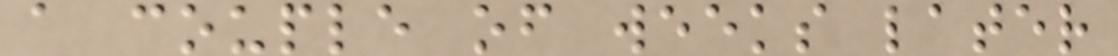a couple of weeks later
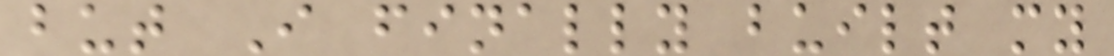but I finally built my
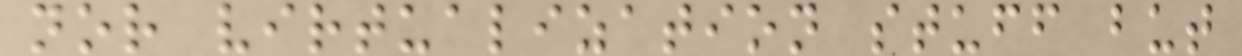nor virtualization stuff but
